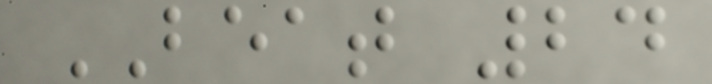BEAT 24
